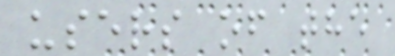users of the
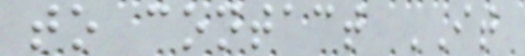to contact IT
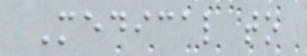Medical to
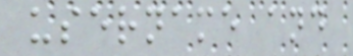username and
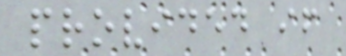provided if
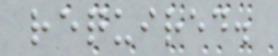required.
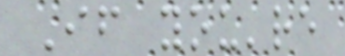If you're
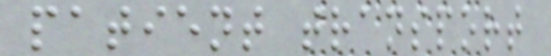patient transport
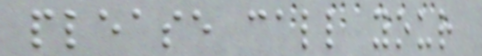please call your
